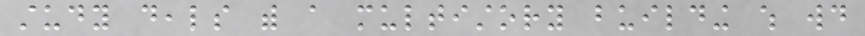study deals with a multistory building which would
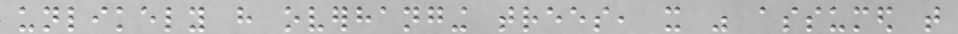unlikely have overhanging trees, it was assumed that
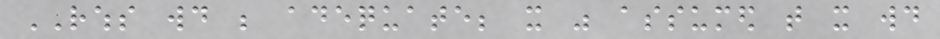RWHS would be adequate; it was assumed that it would
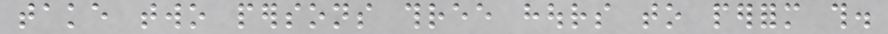take two persons three hours to perform this.
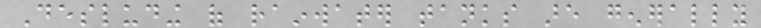Desluding of rainwater tanks are generally
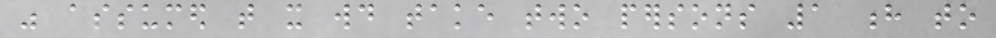was assumed that it would take two persons 1 h to
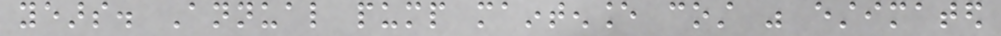years. Annual pump maintenance cost was estimated
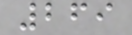269
